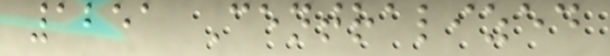1251 Centralized
